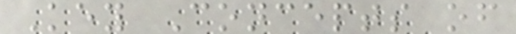Key Concepts of
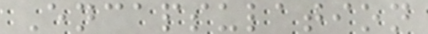Encapsulation
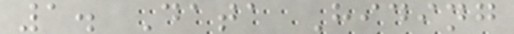1. Data Hiding
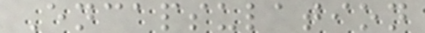Encapsulation
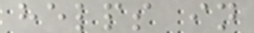helps in
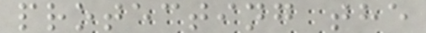protecting the
